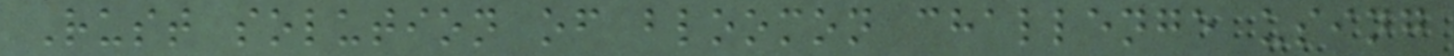Rust solution of bloomon challenge using
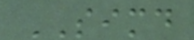SIMD
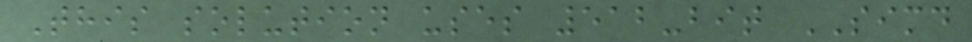This solution uses 512-bit SIMD
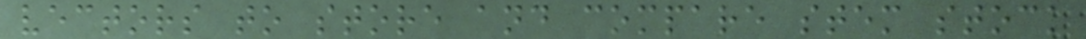vectors to store and compare stem stock
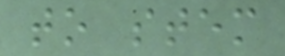to stem
